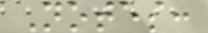Notes:
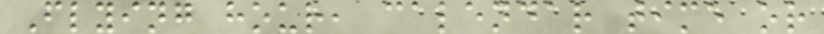Flying hour, calendar time or
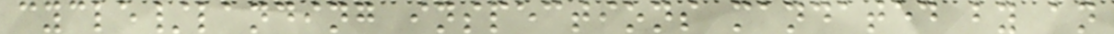cycle/landing inspections mandated by an
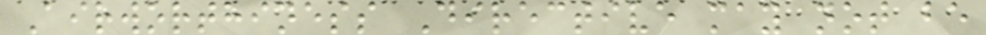Airworthiness Directive may not be
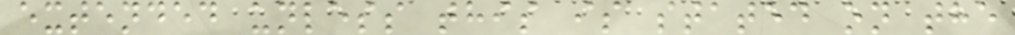extended unless this is stated on the
